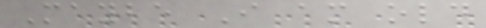Maybe I am old
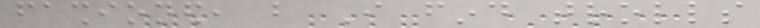fashioned, but I find trolls
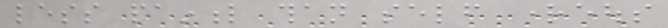less painful than self righteous
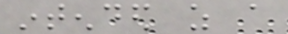intended as a
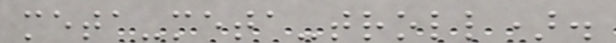meta-meta-troll).
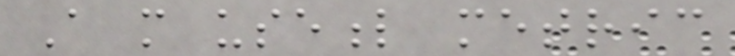A more useful metric
